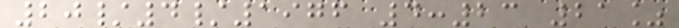20/4/1976 4:23 21%
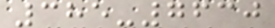385-7630
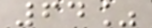64%
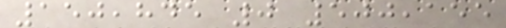150,845 0 500,155
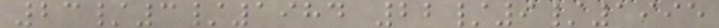23/3/1984 22/9/1995
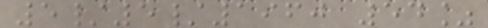5/5/1960 54%
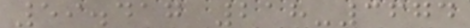59.417 218-3674
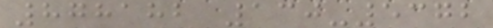878182 130-5372
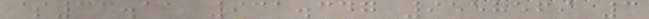$33.11 931.347 9558569 3
